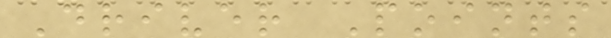Driver Points
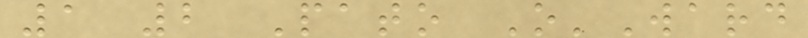1 2 Pato O'Ward
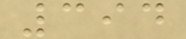394
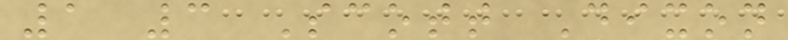1 3 Scott Dixon
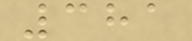381
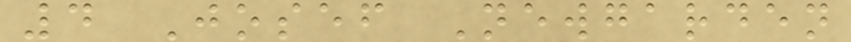4 Josef Newgarden
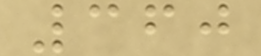360
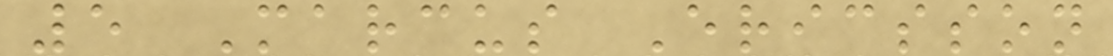5 Marcus Ericsson
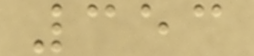353
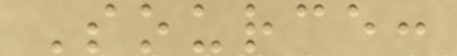Source:
